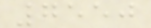7550
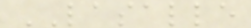LASALLE
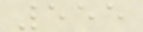555
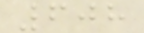608
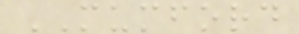MUMFORD
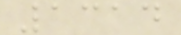1314
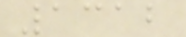1312
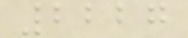2227
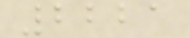2221
